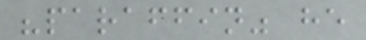"paraffin" he
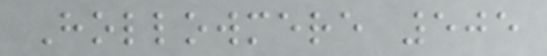Hollowmere 505
